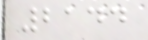2144
